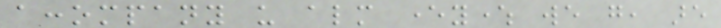accompany us almost everywhere we go, are
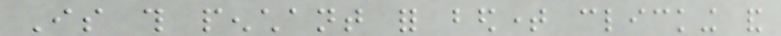Is this penchant for bedtime clicking and
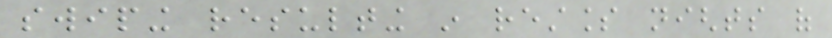swiping resulting in restless nights of
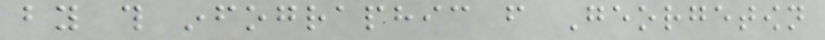by this infographic from Georgetown
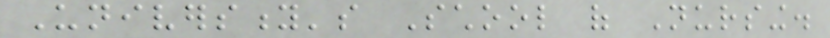University's School of Nursing.
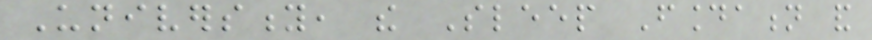University, the Sleep Foundation and
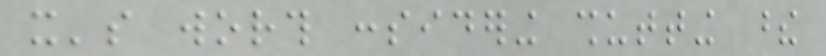it's worth considering shutting these
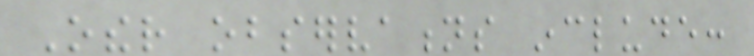Other observations include:
